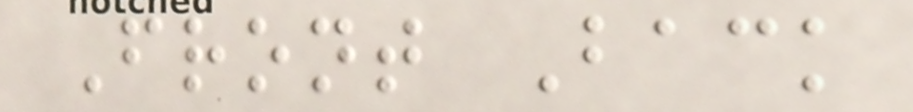Front Back
